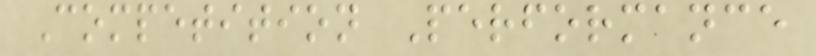Competition Performance
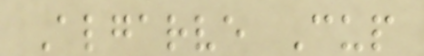Algarve Cup
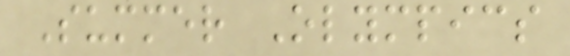Summer Olympics
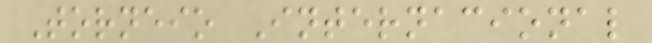Torneio Internacional
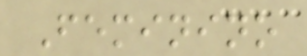Feminino
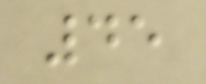45
